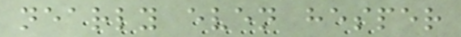nearly even hesper
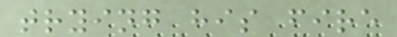trying his fire
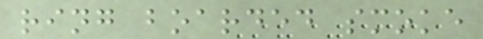ring boarded smoke
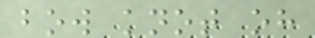bow knot oh
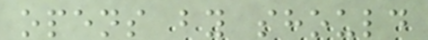opens by should
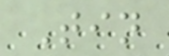Tin
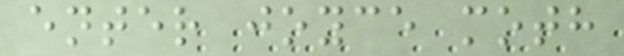enter joyce moth
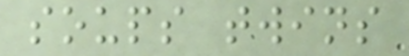soups twins
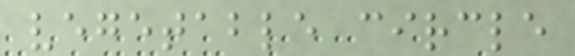vegetable circle
